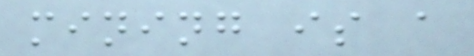mining is a
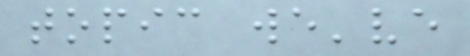topic we've
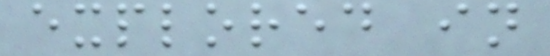explored in
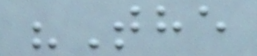"The
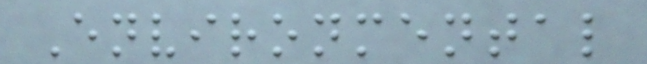Environmental
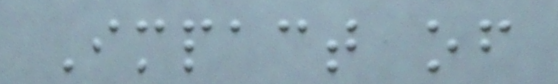Impact of
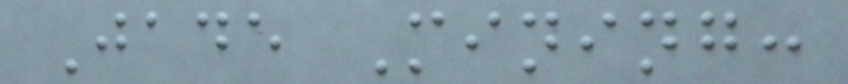Jade Mining:
